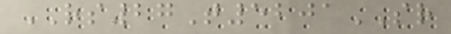RS27T5201SR
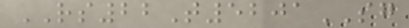RS22T5201SG
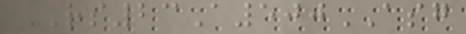RS23A500ASG
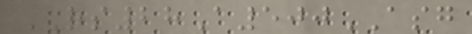RS28A500ASG
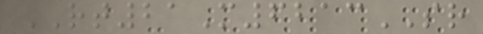RT21M6213SR
